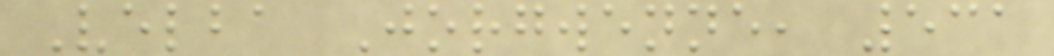Velba Jorgwenne, 531
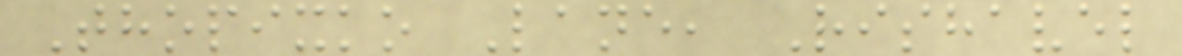Thopixko Lane, Rishavel
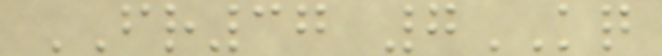FR37 7KQ
